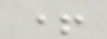+
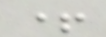+
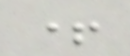+
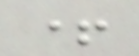+
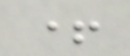+
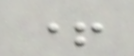+
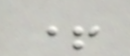+
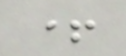+
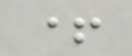+
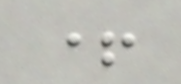+
